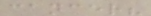cancer?
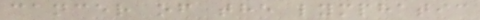cancer of the lymphatic
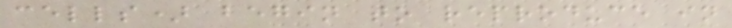cells) begin to reproduce in
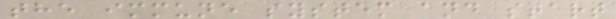the immune system and start
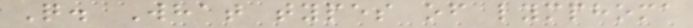Q. What types of lymphoma
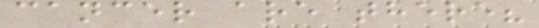cancer are there?
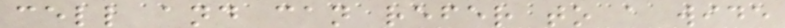cell and can refer to a wide
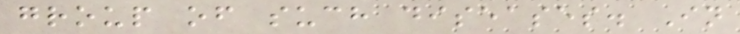group of such diseases. In
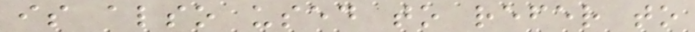is also used to refer to
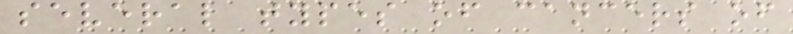several types of cancers of
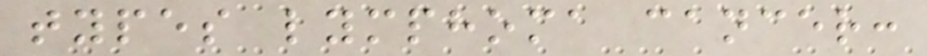types lymphoma cancer:
